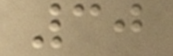30
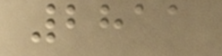2811
